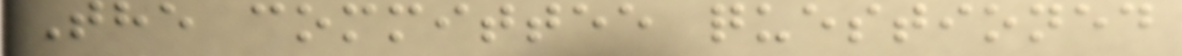The committee questioned
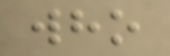who
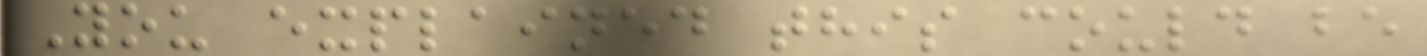You explained this could be
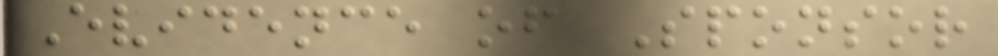Evidence of Sponsor
